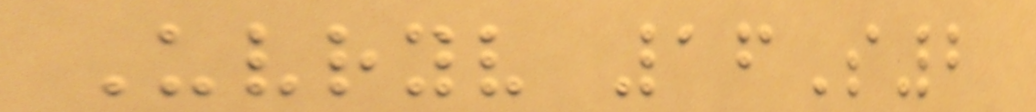Uvryv 16S2
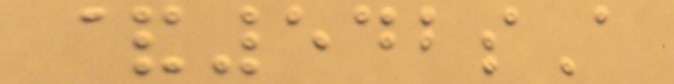&542sA
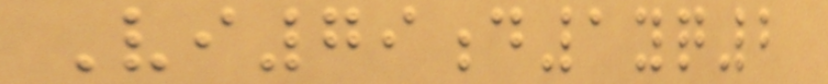Vi79d1yq2
